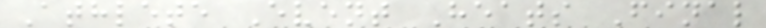Athlete Event Heats Final
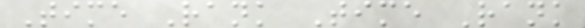Time Rank Time Rank
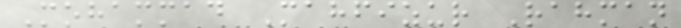Mohammad Mahfizur Rahman
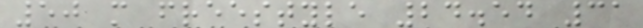50 m freestyle 24.54 31
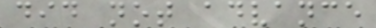did not advance
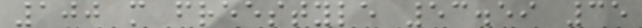100 m freestyle 53.59 35
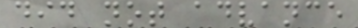did not advance
